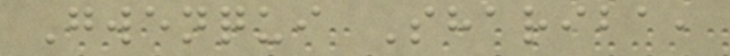Gwenqui Shariba,
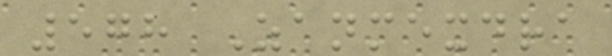578 Zanmexdra
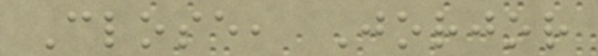Close, Jorjor
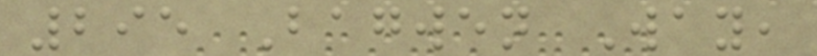295 Bagwen Way,
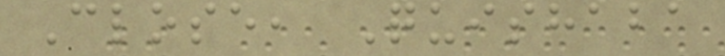Close, Quishaba
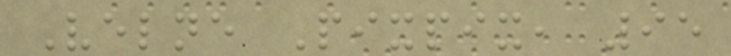Velne Pixpix, 95
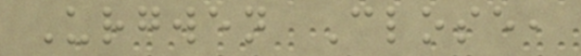Urgwen Close,
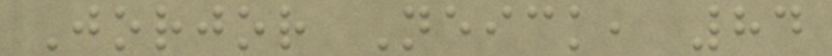Jorjor Neick, 84
